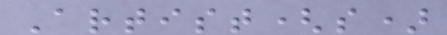Artist(s)
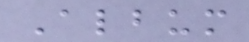Album
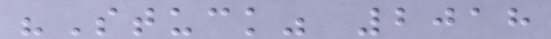"Stuck" 2018
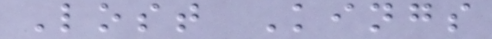Lost Kings
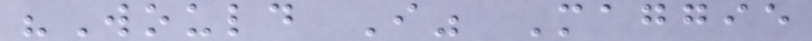"Would I" Maggie
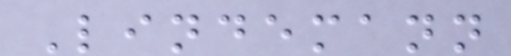Lindemann
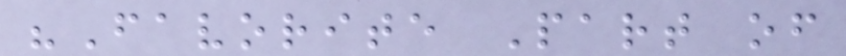"Favorite Part of
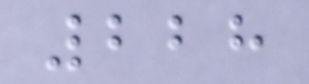228
